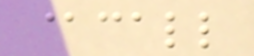@call
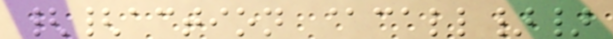{{action @call}}
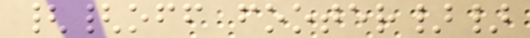{{off footer}}
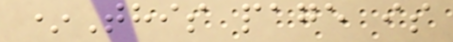*This page is
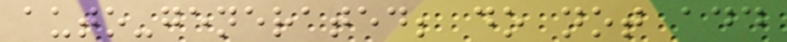auto-generated; do not add
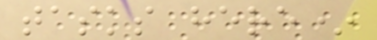tasks here*
